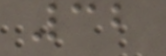32
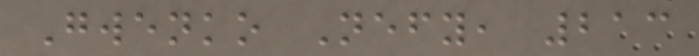Gwenko Nefy, 213
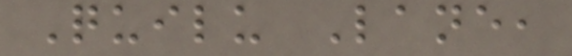Quilu Lane,
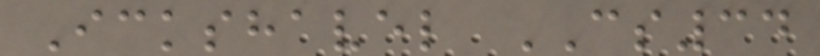Ickshavel CS34
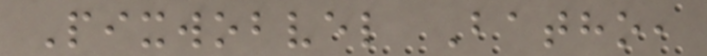Pixwobvel Batho,
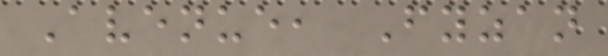Avenue, Fyzan
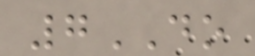7DO
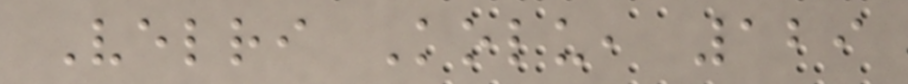Velri Kolu, 129
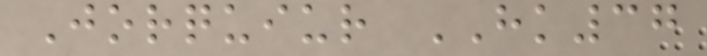Jorquiur HK37
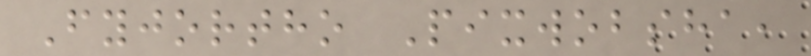Fyjortho Pixwobsha,
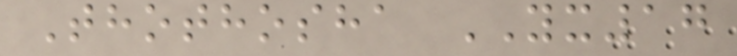Thothosha YX17
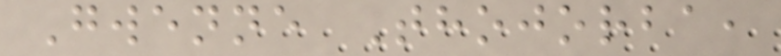Gwenne Thojorba,
